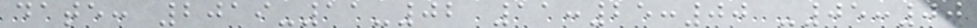date: 2019-11-02 11:25:00 -05:00
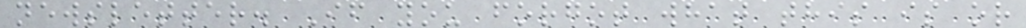newsletter. If you forgot what this is or
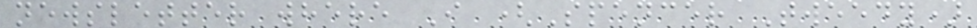newsletter where I (Spencer Tweedy)
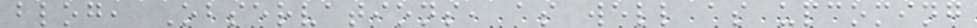blog, Observations, as well as upcoming
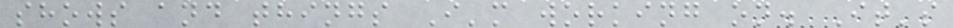shows and things I'm working on. It's
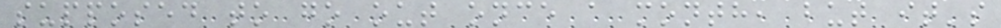supposed to go out once a month, but it's
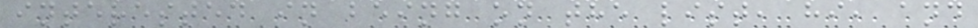interested in being on the list, hi, and
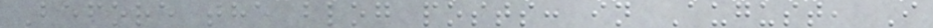Before the blog posts: in August, I
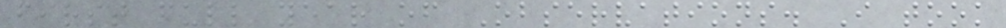first full year of Observations. I took
